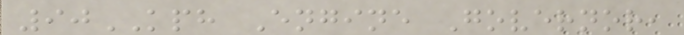90KPH Engine Governor,
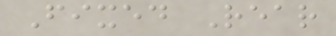Fixed Rear
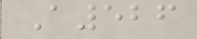A526
